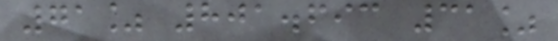71% 801.693 31%
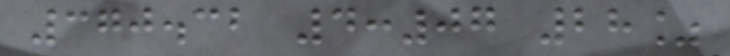370.32 4:07 28%
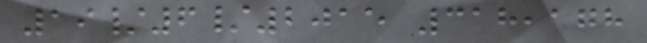19/6/2015 318,178
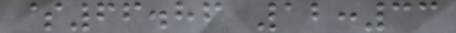$66.86 12:33
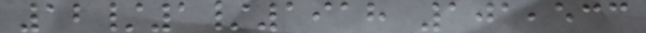12/1/1918 101,533
